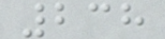238
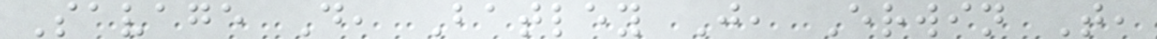Savage D, Batley J, Erwin T,
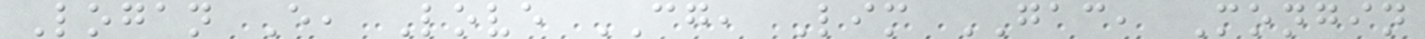Logan E, Love CG, Lim GAC, Mongin
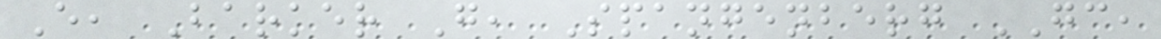E, Barker G, Spangenberg GC,
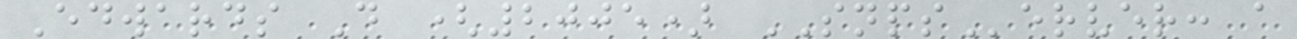Edwards D (2005) SNPServer: a
